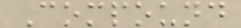Compound
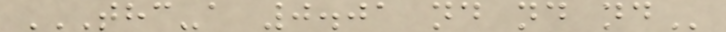THC-A 0.01 ND ND ND
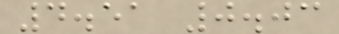4.51 0.03
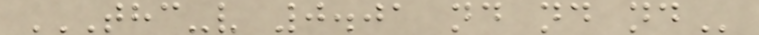THC-V 0.01 ND ND ND
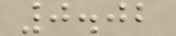0.02
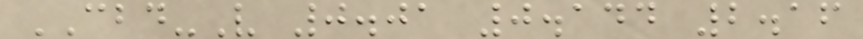CBD-V 0.01 0.144 2.16
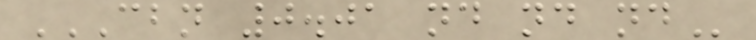CBN 0.01 ND ND ND
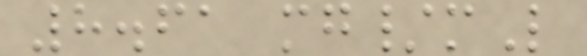8.61 mg/mL
